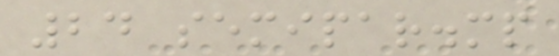24 semipar.mp
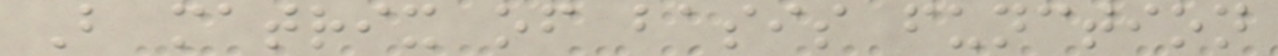B matrix of basis function
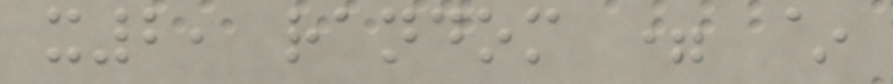x2, random = ~
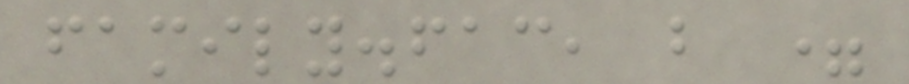family.fac, b =
